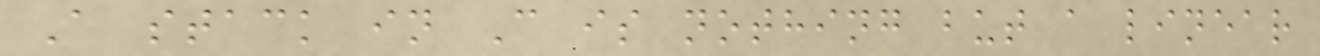A stack in C is nothing but a linear
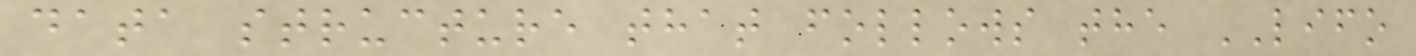data structure that follows the LIFO
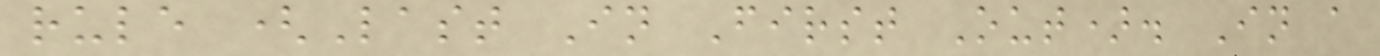rule (Last In First Out). In a
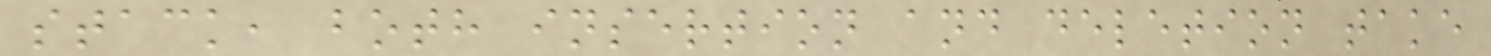stack, both insertion and deletion take
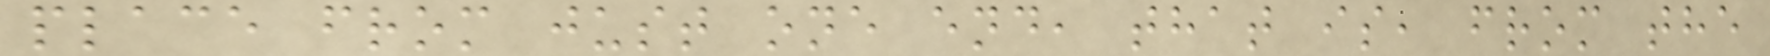place from just one end, that is, from the
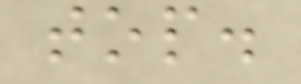top.
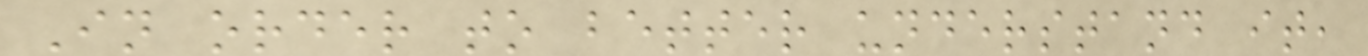In order to better understand it,
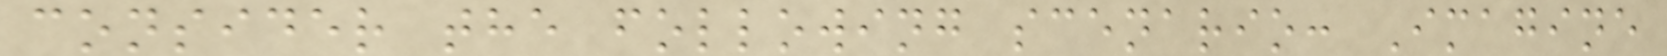consider the following scenario: Imagine
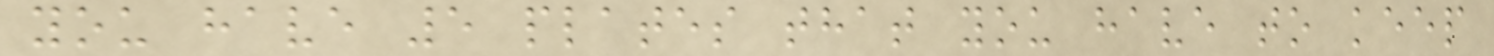you have 5 plates that you have to keep
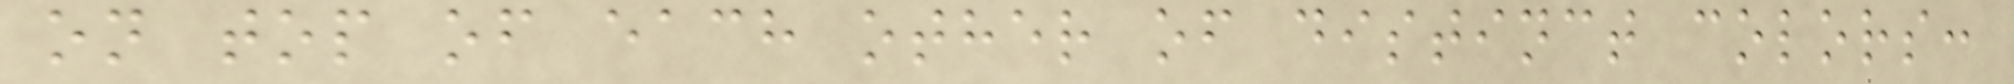on top of each other of distinct colors:
